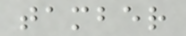tamber
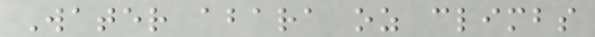Water abara oz climbs
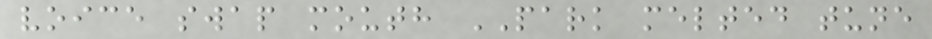voice swap mouth PARK melted tune
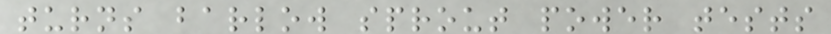turns barlow sprout power tests
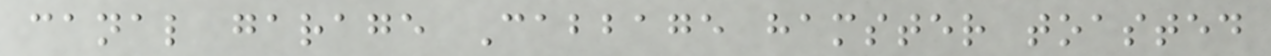canal garage Cabbage hamster toasted
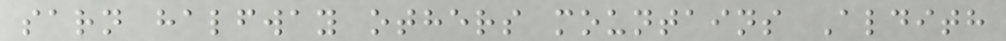sarn halfway others mountains Aldith
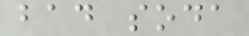bad soda
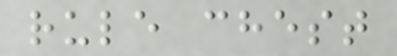rule chest
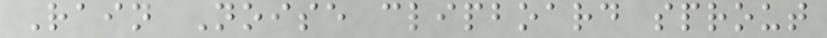Rain Noise clipboard sprout
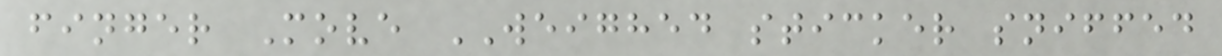finger Move WEIGHED sticker sniffed
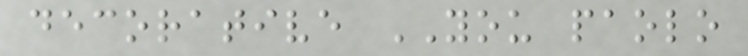decorative YOU paolo
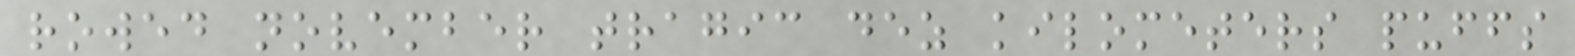rowed november tragic dez kilometers puffs
